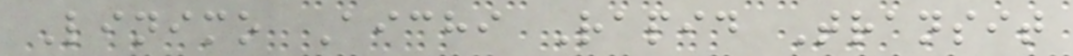Linimo Aichi Rapid Transit
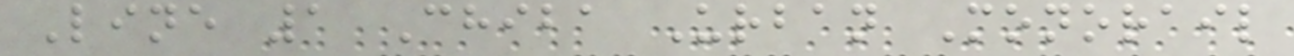Line 1 Chiba Urban Monorail
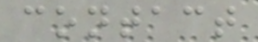contact
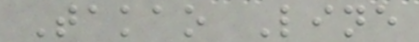Takao Line
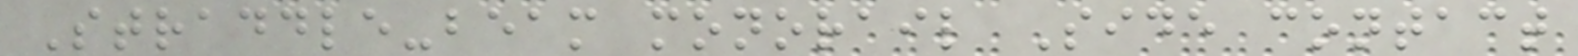Straddle-beam monorail Side contact
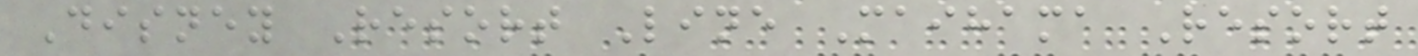Disney Resort Line Maihama Resort
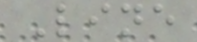Line
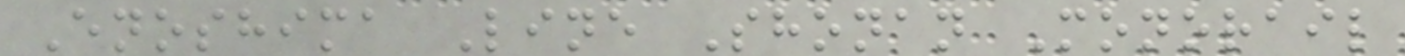Enoshima Line Shonan Monorail
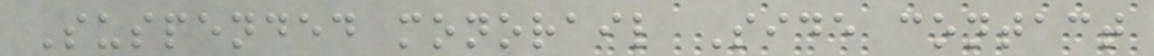Suspended monorail Side contact
